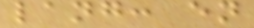lang: en
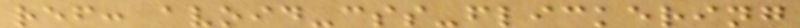ref: avoid-css-flickering
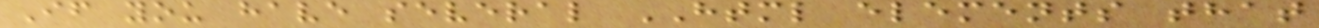If you have several HTML elements that
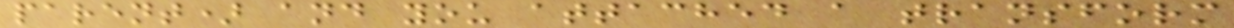parent) and you attached a transform
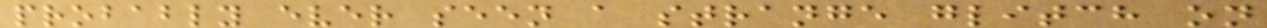probably ever seen a strange glitch on
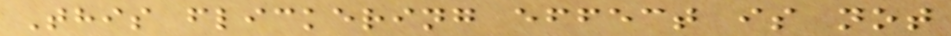This flickering effect is not
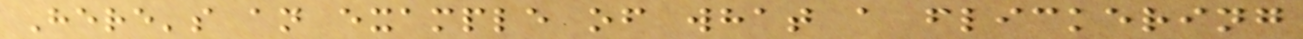Here's an example of what a flickering
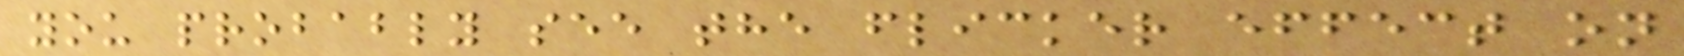you probably see the flicker effect on
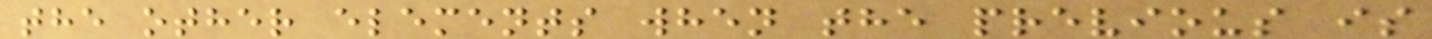the other elements when the previous is
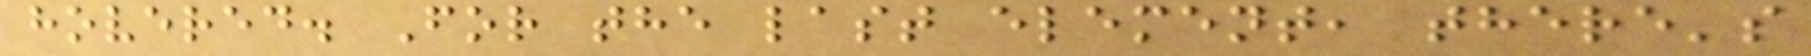hovered. For the last element, there's
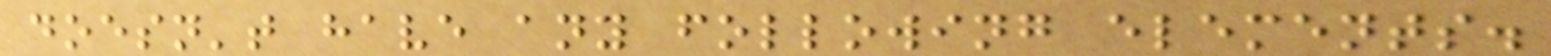doesn't have any following elements.
